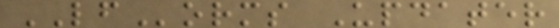LForms Updater
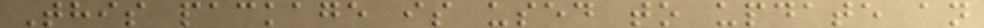This package is used to update an
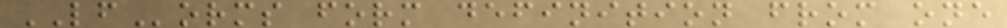LForms form definition from one
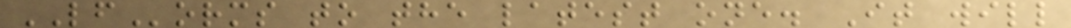LForms to the latest one. It will
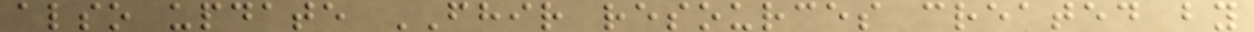also update FHIR resources created by
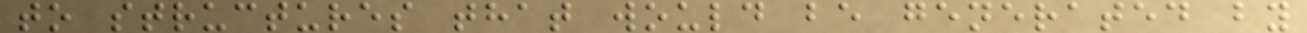to structures that would be generated by
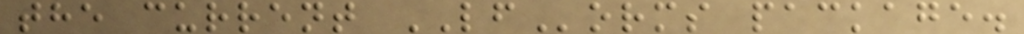the current LForms package.
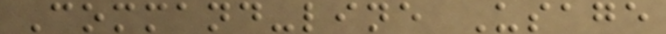Command-line Usage
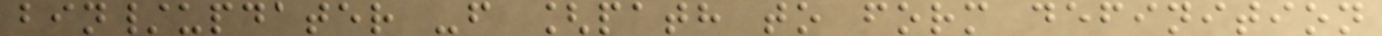bin/updater -f [path to form definition
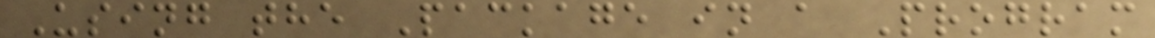Using the Package in a Program
